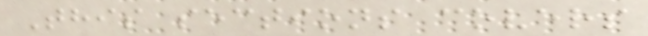This sections covers
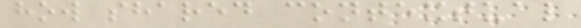how shared contextual
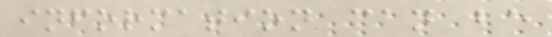information can be
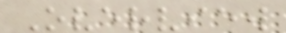Overview
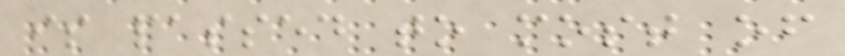is passed to most of
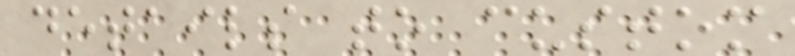details to custom
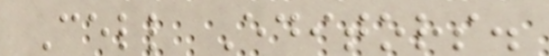Cell Editors.
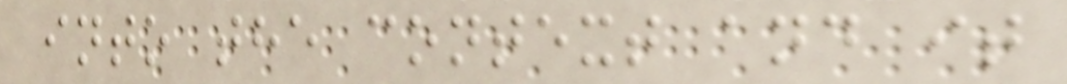into the context and it
